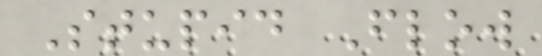Stupid Flow
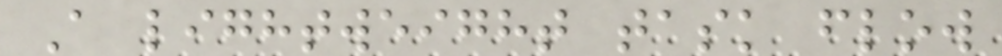A lightweight task flow
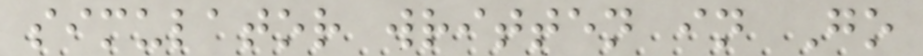simulator written in Go
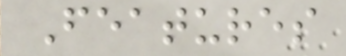Features
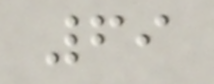69
